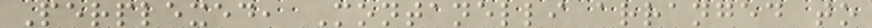Perplexed, Montanelli arranged to
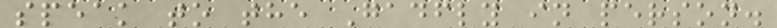speak to the Gadfly in person.
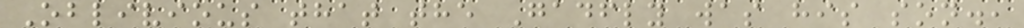Oblivious that the Gadfly was his son.,
